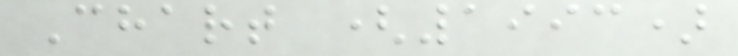Chart (1993)
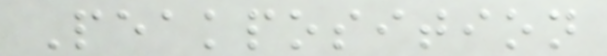Peakposition
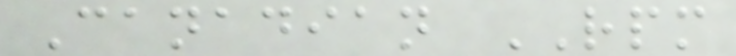Canadian RPM
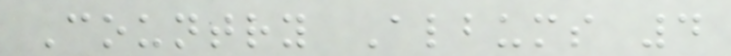Country Albums 4
